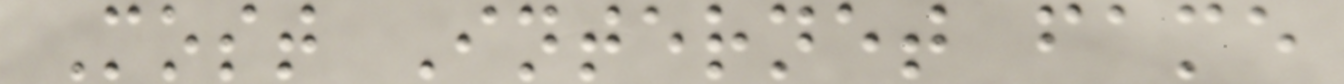Most Internet fame
